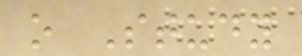o Study
